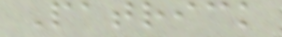Patrick
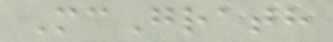McGrath
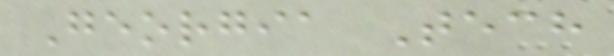Georgia Tech
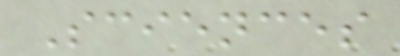Sciences
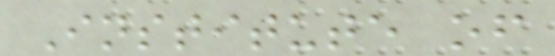Institute of
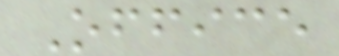Office
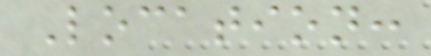Location:
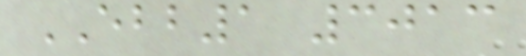EBB1 3013
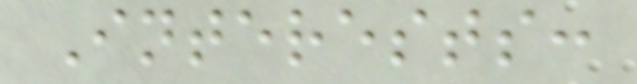Interests:
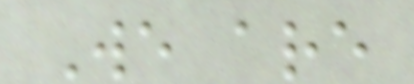We are
